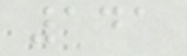141
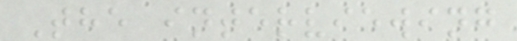The interviewing
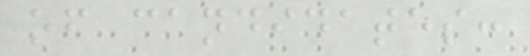of candidates:
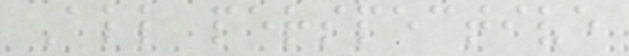All perspective
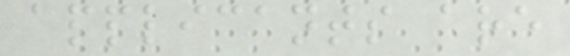applicants are
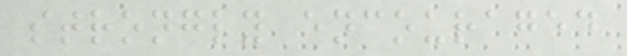strongly encouraged
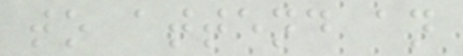to attend an
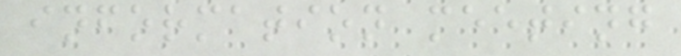information meeting
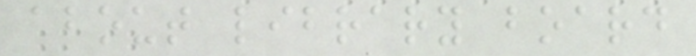about library board
